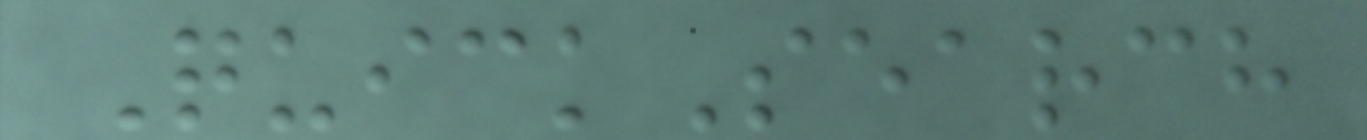QuickSearch
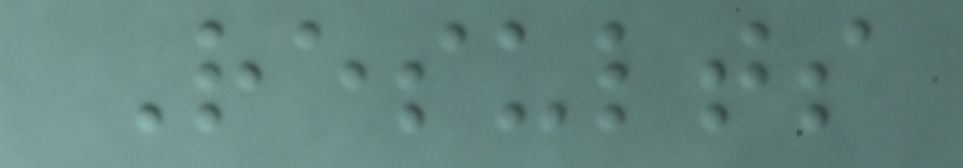Results
